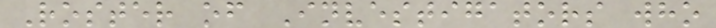Roster of Investigators who
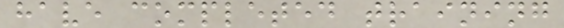have completed training
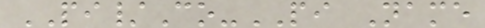PI/Co-PI Name
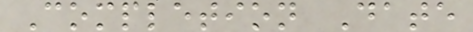Completion Date
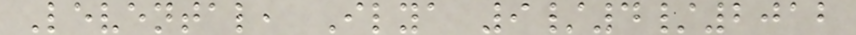Levental, Ilya 9/4/2012
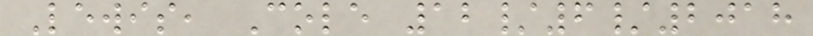Lewis, Cole 12/6/2018
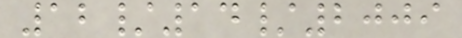12/14/2009
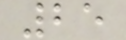25
